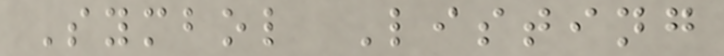Symbol Listing
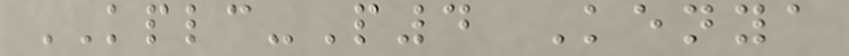KPLC-P4 Kenya
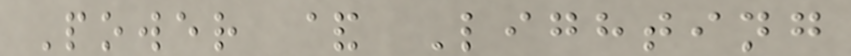Power & Lighting
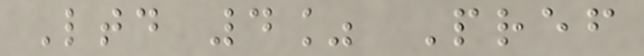Ltd 4% Pref
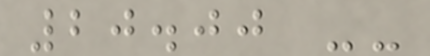20.00 --
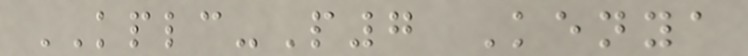KPLC-P7 Kenya
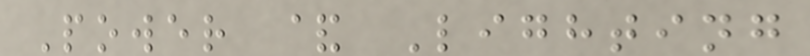Power & Lighting
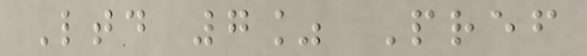Ltd 7% Pref
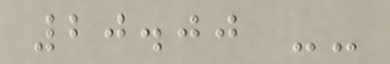20.00 --
